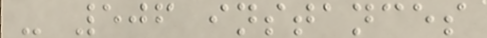- 506 instances
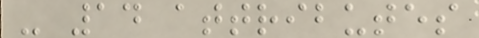- 14 attributes
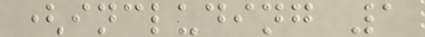(including 1
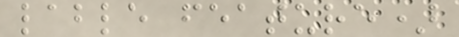lable feature)
